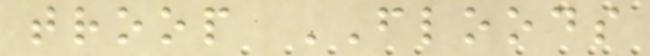troop FLOODS
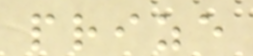prize
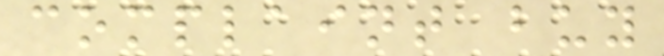complaint buy
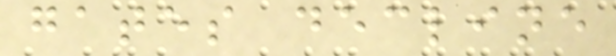gates decline
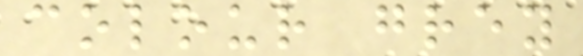colour grey
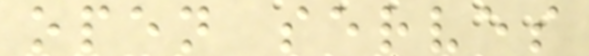open serves
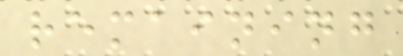remaining
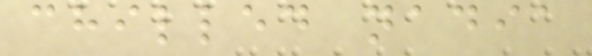chilled nadia
